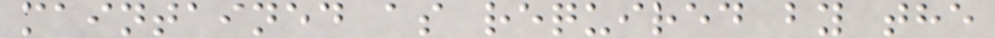maintained as required by the
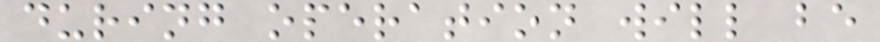during operation will be
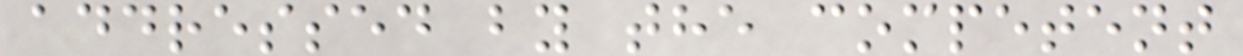addressed by the competent
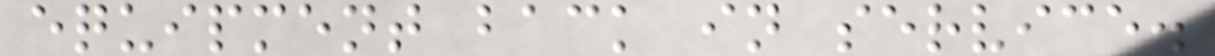equipment back in service.
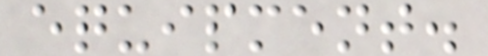equipment.
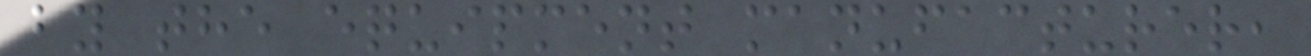by the equipment manufacturer,
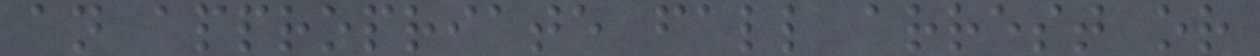an appropriate fall arrest or
